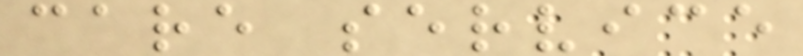care service
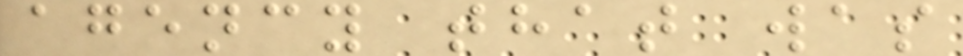agency that was
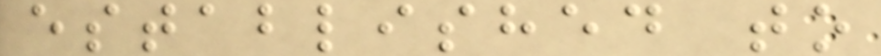established to
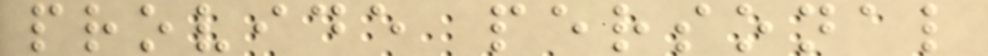provide personal
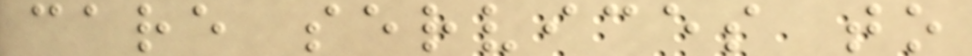care services to
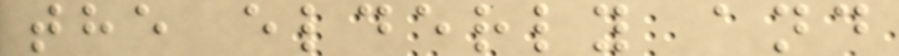the elderly and
